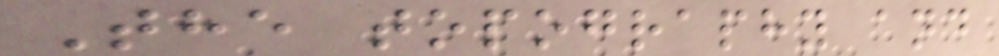The topography and
